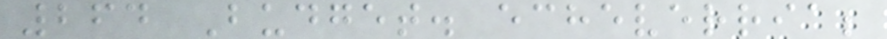264 Budget. echeverria;
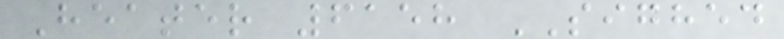Heater 6158 SIGHED
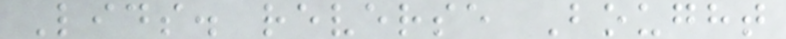Lids. reverse Bought
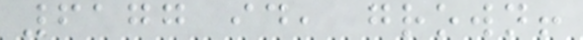6177 id, grown!
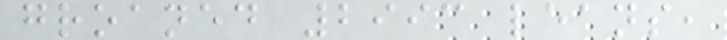groaned 2993 leans,
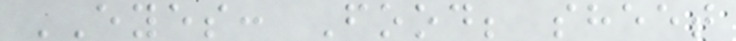EYES: Food; sheet
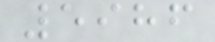5986
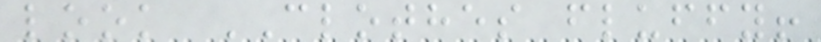look CLOTHES fluffy!
